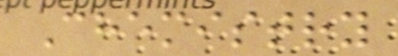Chemistry
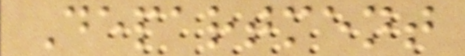Department
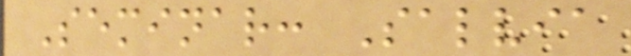Seminar: Salvia
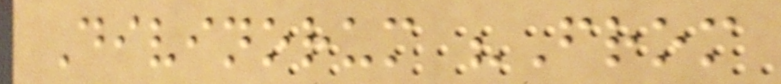Divinorum "From
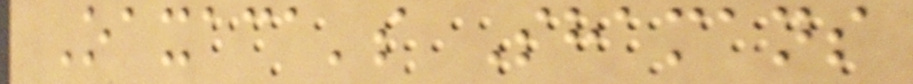Oaxaca's Shamans
